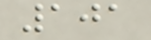101
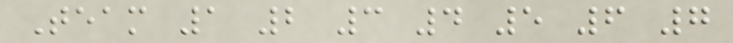Team 1 2 3 4 5 6 7
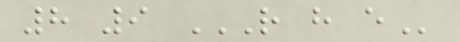8 9 R H E
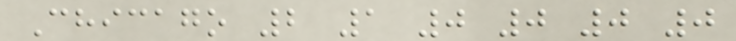Chicago 2 1 0 0 0 0
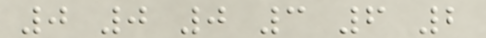0 0 0 3 6 2
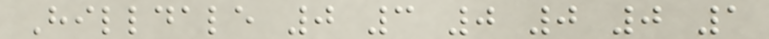Hilldale 0 3 0 0 0 1
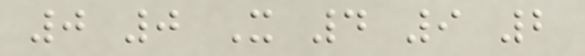0 0 X 4 9 2
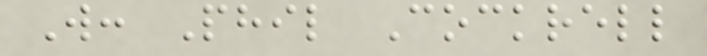W: Phil Cockrell
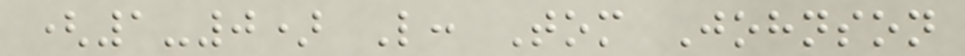(1-0) L: Tom Johnson
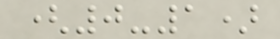(0-1)
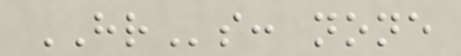HRs: none
